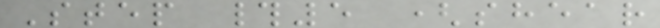Step #5 (shear
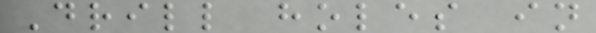Drill holes in
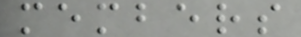members
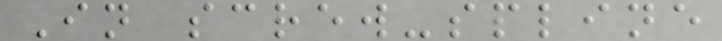In screw-spline
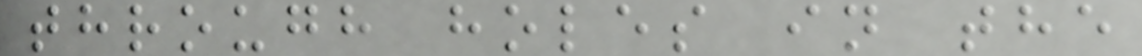through holes in the
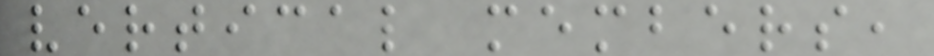vertical members,
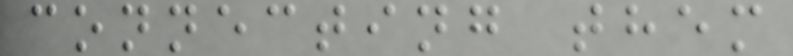connecting them
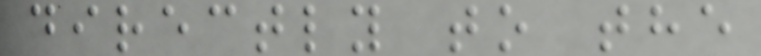directly to the
